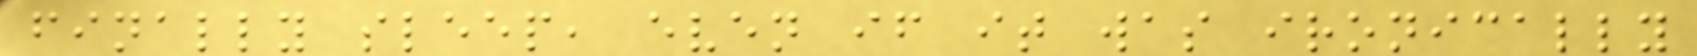finally sleep, even if it was ironically
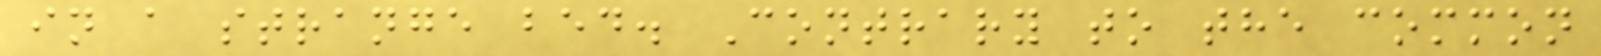in a strange bed. Contrary to the common
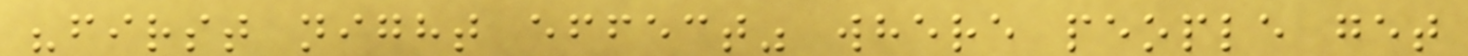"first night effect" where people get
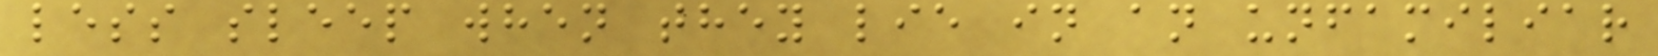less sleep when they lie in an unfamiliar
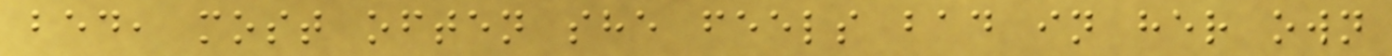bed, most often she feels bad in her own
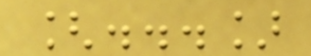[...]
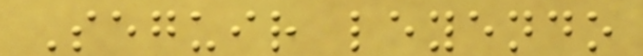Seguir leyendo
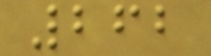262
